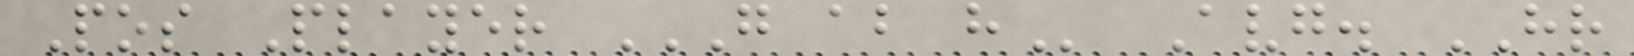Pos Player G AB H Avg. HR
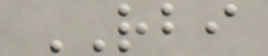RBI
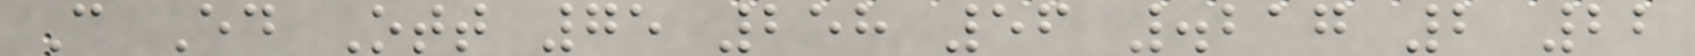C Ed Ott 75 258 56 .217 2 22
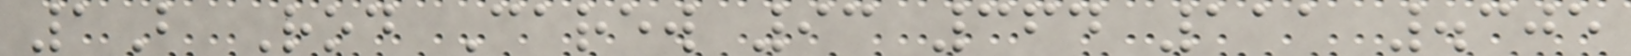1B Rod Carew 93 364 111 .305
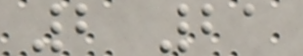2 21
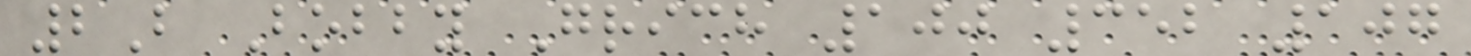2B Bobby Grich 100 352 107
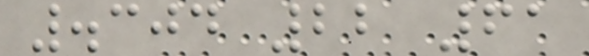.304 22 61
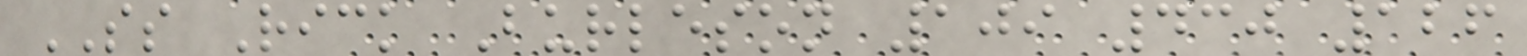SS Rick Burleson 109 430 126
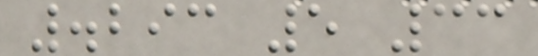.293 5 33
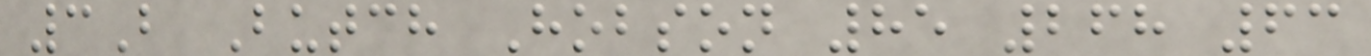3B Butch Hobson 85 268 63
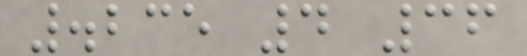.235 4 36
